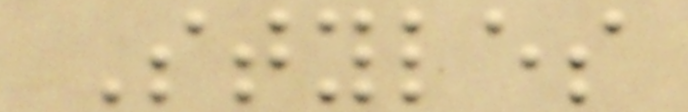Styles
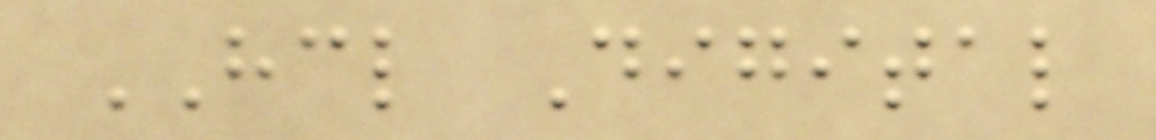HCL Digital
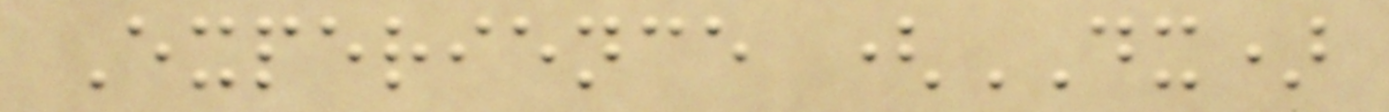Experience (DX)
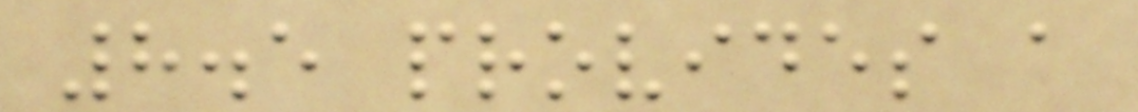8.5 provides a
